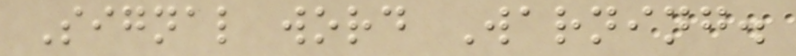Signal word Warning.
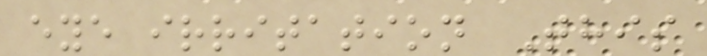eye irritation This
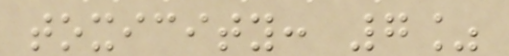toxicity: 7%
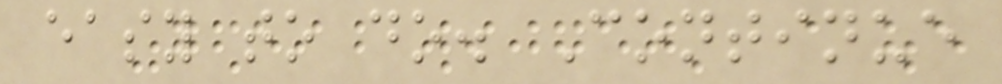easy to do. Continue
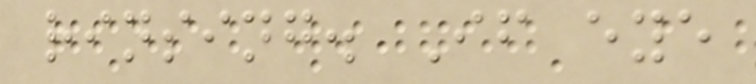rinsing. If eye
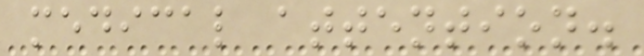medical attention.
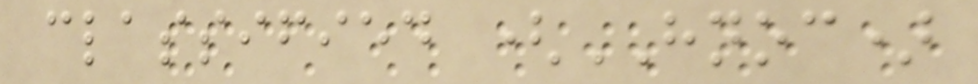classified (HNOC)
